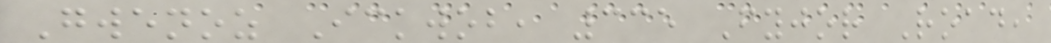Gwenoz Ickwob, 335 Fyjor Road,
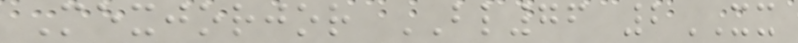Mexjorjor BL76 2XX
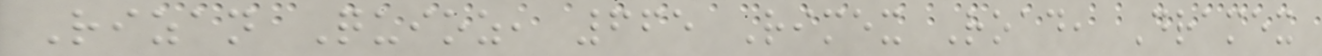Rizan Quioz, 665 Rimex Road, Dramex
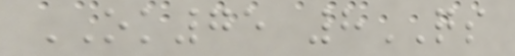OK75 8QS
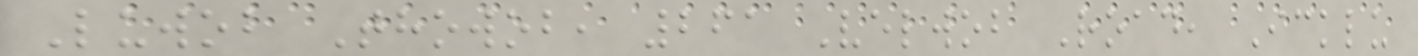Luwob Thowob, 261 Velwob Road, Icklu
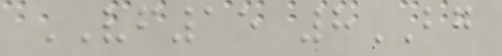VF15 8BG
